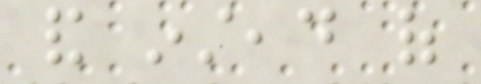and instead of
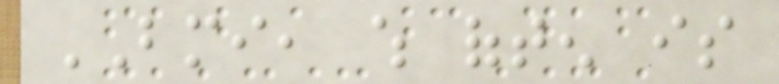BMI, which often is
